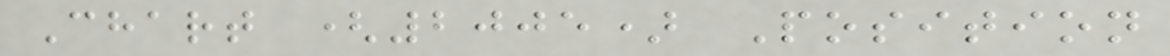Chart (2005) Position
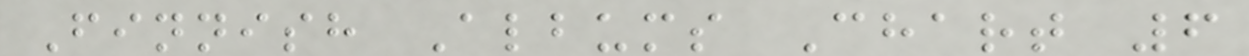Finnish Albums Chart 6
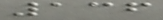136
